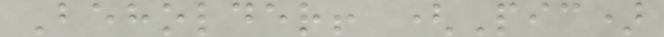Beholder! (Pic)
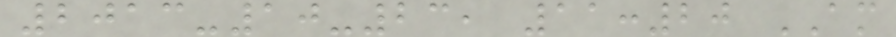2013-10-23, 11:20 AM
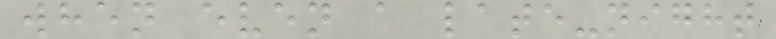when even a late-night
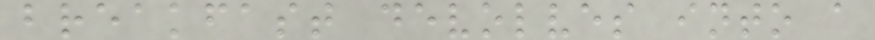breakfast devolves into a
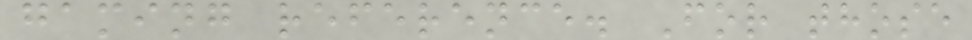gaming reference. For those
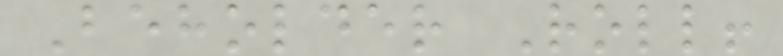Beholder Roll!
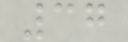37
